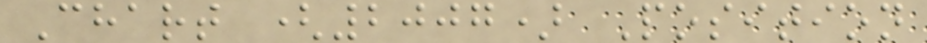Chart (2007) Position
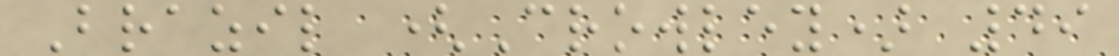Brazil (Crowley) 49
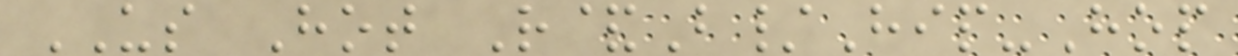US Hot R&B/Hip-Hop
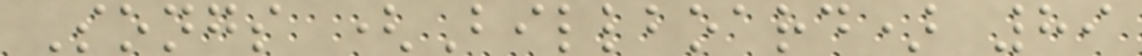Songs (Billboard) 89
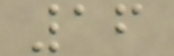16
